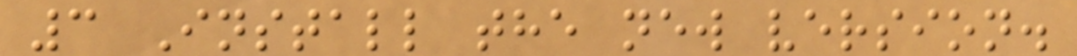3 Install the new version.
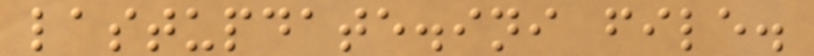lastupdate.ini file.
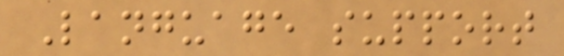Language support
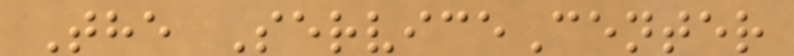The ServiceCenter
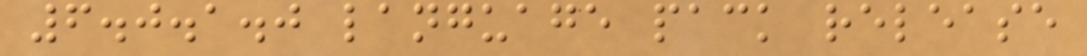6.0.1.0 language pack release
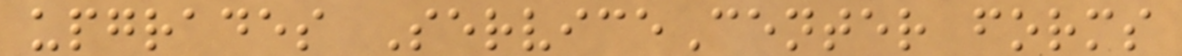upgrades ServiceCenter forms
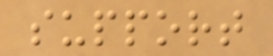support
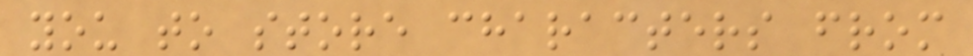you to store characters from
